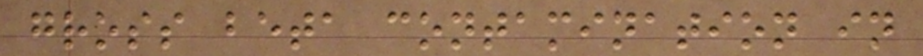gross beta contamination in
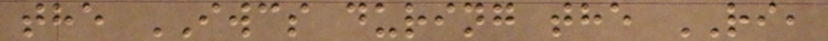the IWCS during the RI,
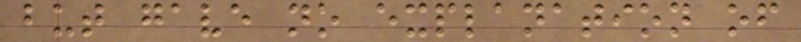but gave no explanation of
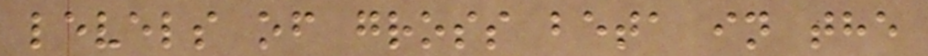levels of gross beta in the
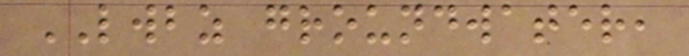LWBZ groundwater,
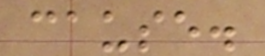cause.
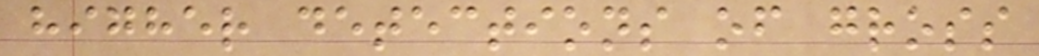higher detections of gross
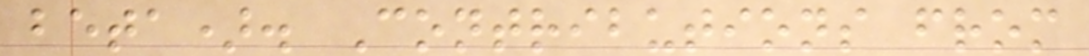beta). Contributions from
